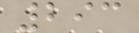293
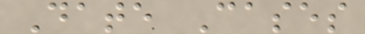Date Cases
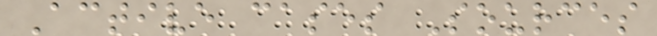Active cases Sources
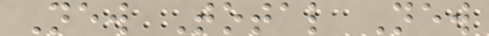New Total New
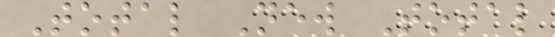Total New Total
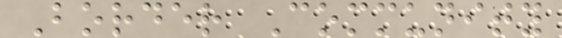Border Community
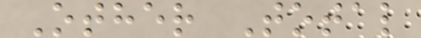Other Total
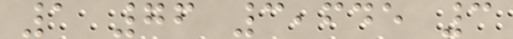1 76 3,645 3
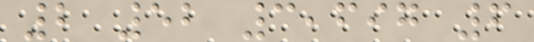2 52 3,697 6
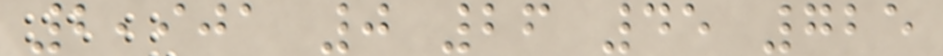2,901 0 26 45 725
